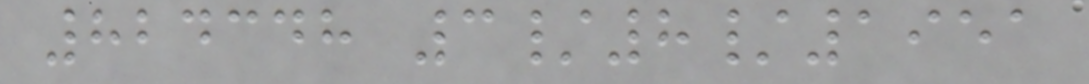824348 3/8/1951
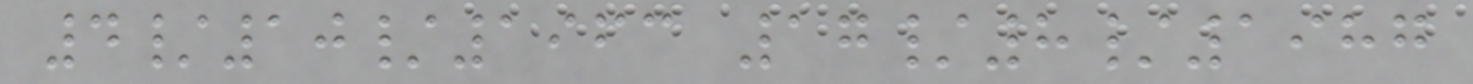4/10/1963 17/8/1987
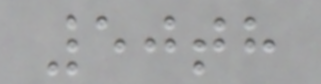50th
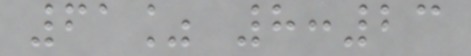61% 8:23
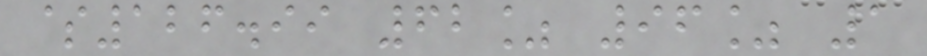$126.99 62% 96% 1
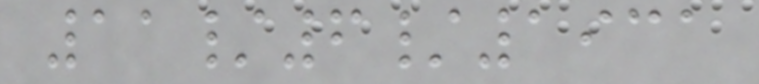11/6/1931
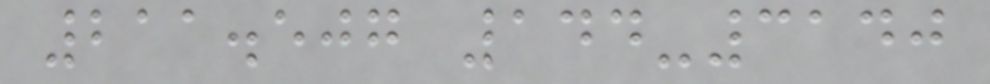211.507 144-3140
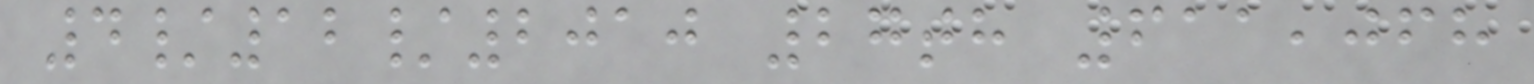4/12/2010 27th 611,068
